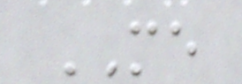ME
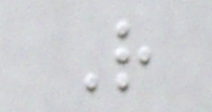R
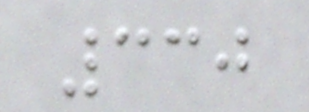330
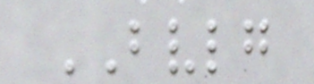BVLG
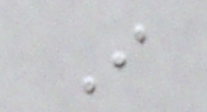I
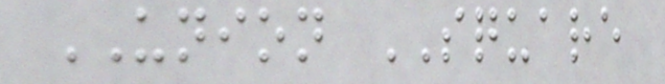UNION SQUARE
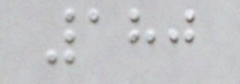180
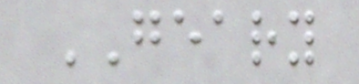GEARY
